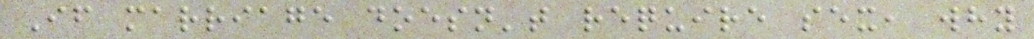If marriage doesn't require sex, why
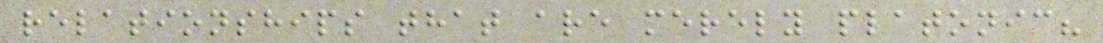relationships that are merely platonic?
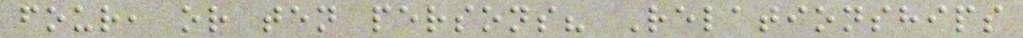four, or ten persons? Relationships
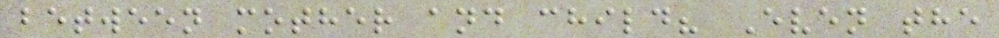between mother and child? Even the
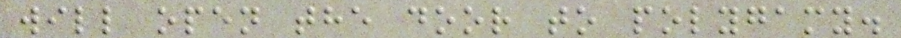will open the door to polygamy.
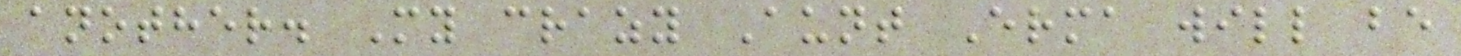another. My crazy Aunt Erma will be
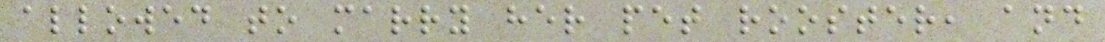allowed to marry her pet rooster, and
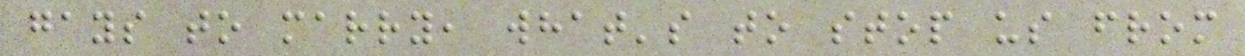gays to marry, what's to stop us from
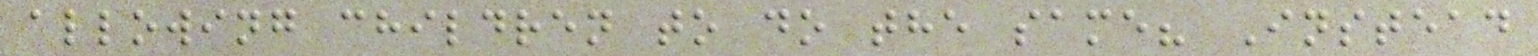allowing children to do the same? Instead
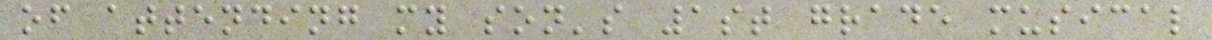of attending my son's 1st grade musical
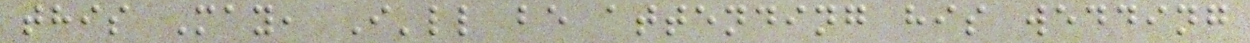this May, I'll be attending his wedding
